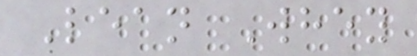Lean Whey
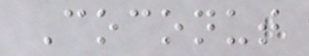Coconut
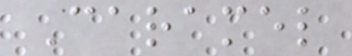Caramel
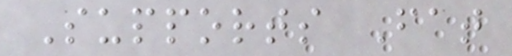Supports Fat
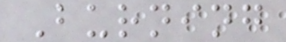Burning
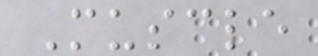Muscle
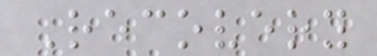Recovery
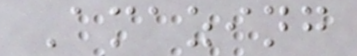Amazing
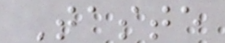Taste
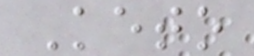Keto
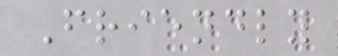Friendly
